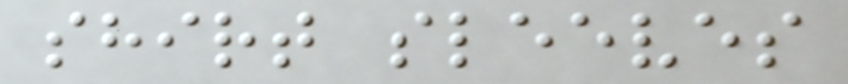shirt sleeves
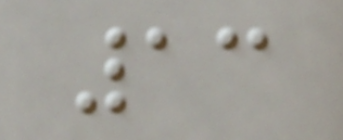13
